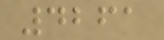4261
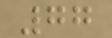77
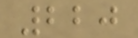220
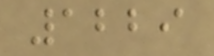1229
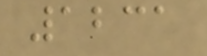1231
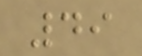49
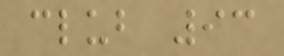club 93
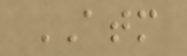ATM
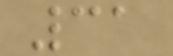31
